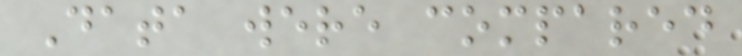Data were compared
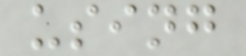using
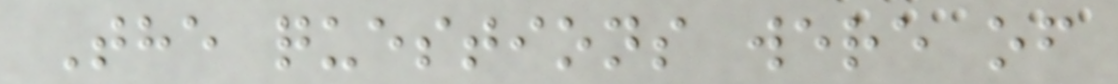The questions were of
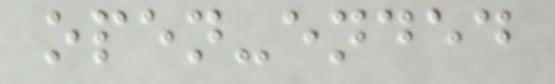open-ended
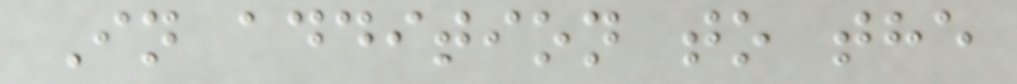In addition to the
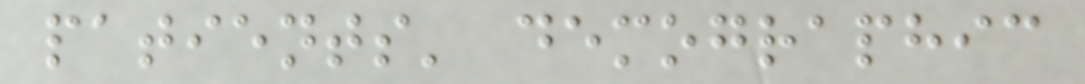patients' demographic
